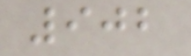902
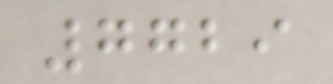7729
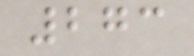273
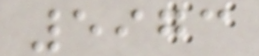5973
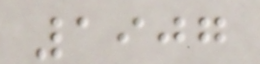1907
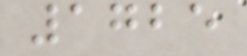1725
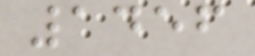1456
